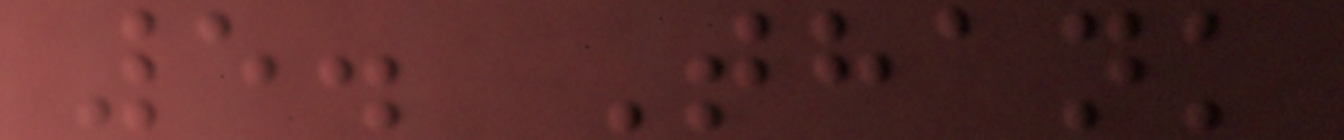5. Thank
